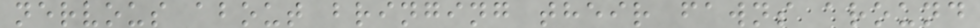nervous about bringing their fawns around
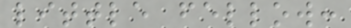little fellow:
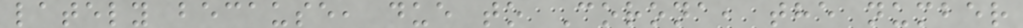lately because, due to Corona, the number
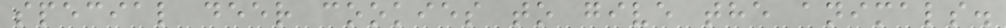special deer cookies to give the animals.
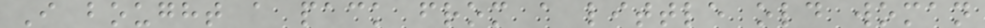I bought a pack from a little old woman
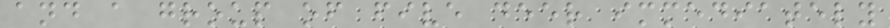and a group of five deer immediately
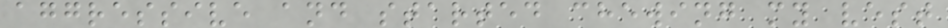aggressive and started chewing my vest
